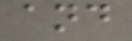and
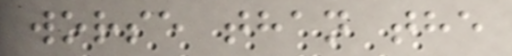worse than the
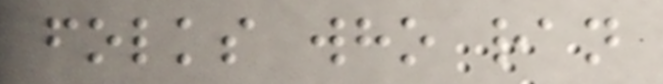folks who ran
